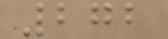272
